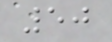50
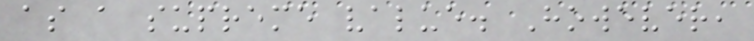as a supreme value. However,
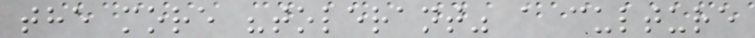the more "tolerant" a culture
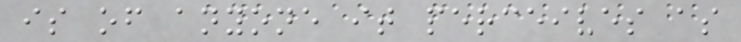is of anyone it perceives as
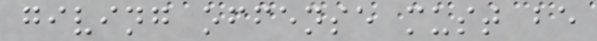giving offense must be
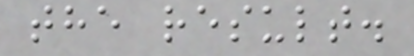the result.
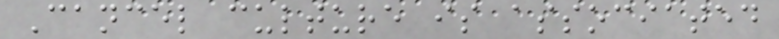Cancel culture is associated
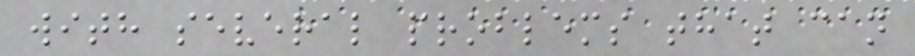with several problems that can
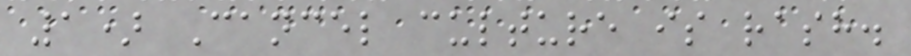1) Cancel culture is rash.
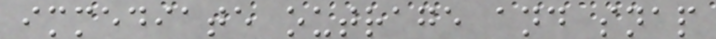immediate outrage and snap
